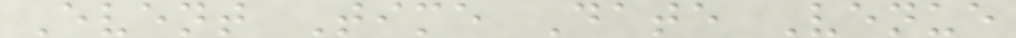Event Time Date Venue
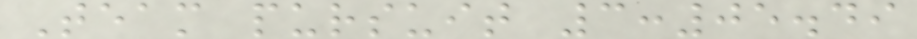Team pursuit 3:05.49
